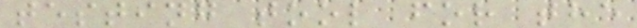testing tool for the
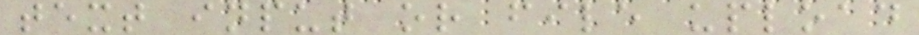text input or file upload
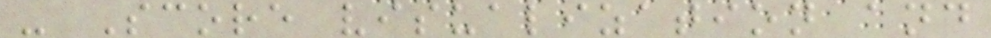- Score visualization and
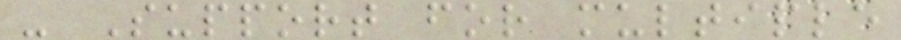- Support for multiple
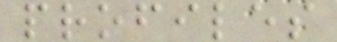profiles
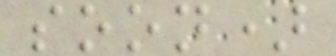soon)
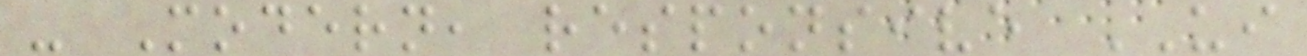- Modern, responsive UI
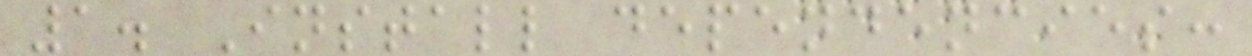1. Install dependencies:
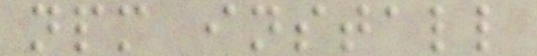npm install
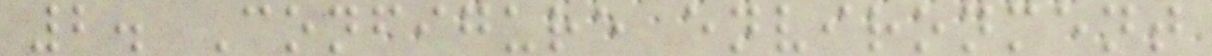2. Configure environment
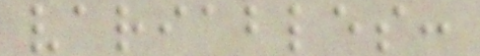variables:
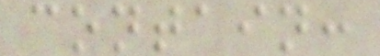contain:
